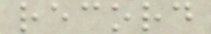record
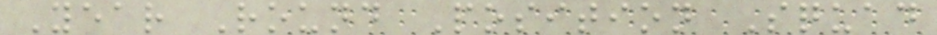Year Round Position Squad
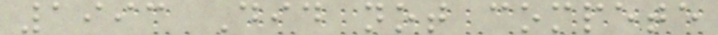1993 Did not compete
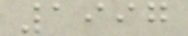1997
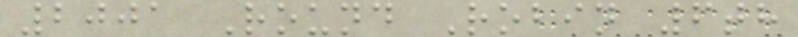2001 Round Robin 6th
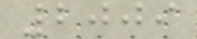2009
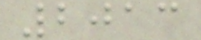2013
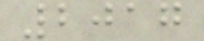2017
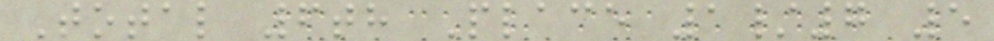Total 6th Place 1/7 5
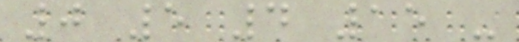0 5 4 15 -
